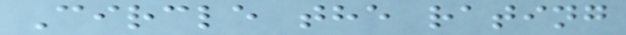Circle the rating
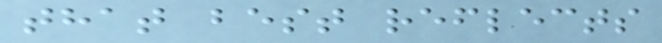that best reflects
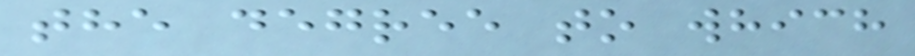the degree to which
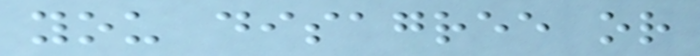you disagree or
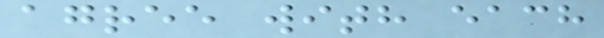agree with each
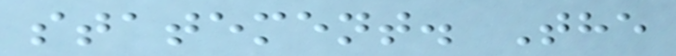statement. The
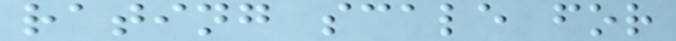rating scale for
